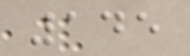145
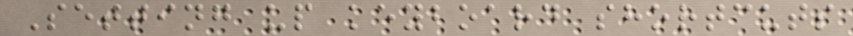Setting up keyboard shortcuts
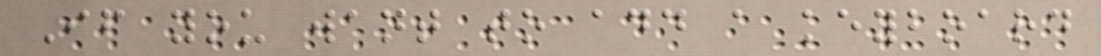If you want to add a keyboard
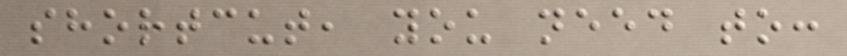shortcut, you need to:
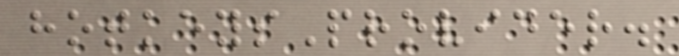hotkeysProvider.
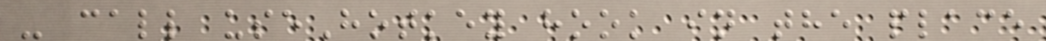- call useHotkey hook in the place
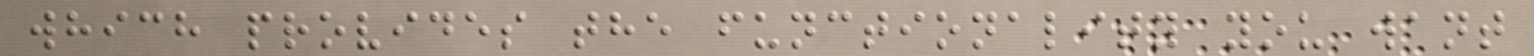which provides the functionality you want
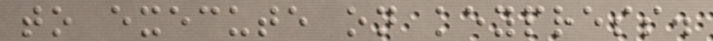to execute on keypress.
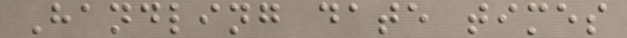Handling date times
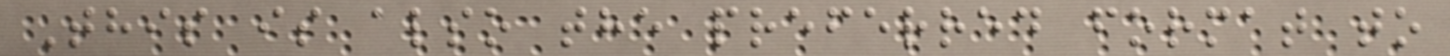This is also the preferred format to
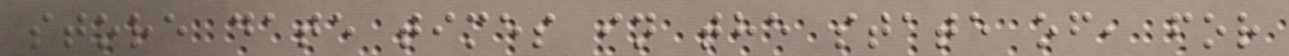store date times in the state of, for
